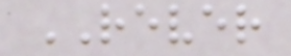REVER
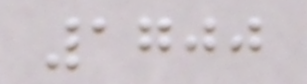1700
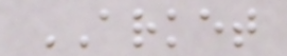ARKET
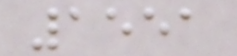1551
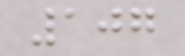107
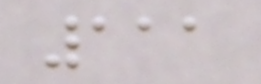111
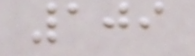109
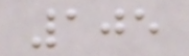105
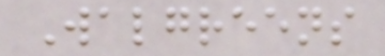Walgreens
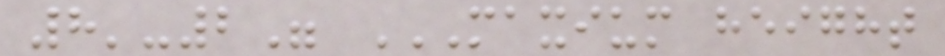8'-2" MAXIUM HEIGHT
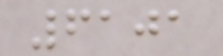6101
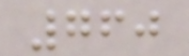760
